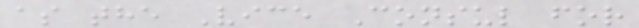as the Vice Consul for
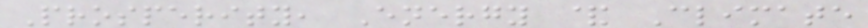Prosperity, Energy & Climate
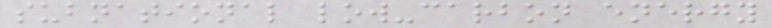subnational low-carbon energy
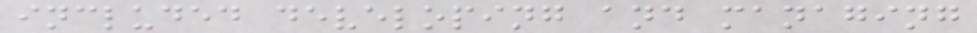included developing and managing
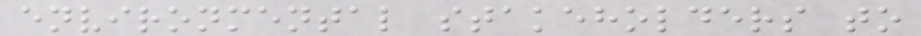environmental stakeholders to
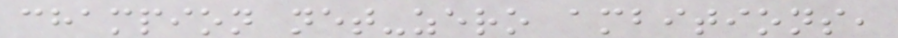champion net-zero ambitions,
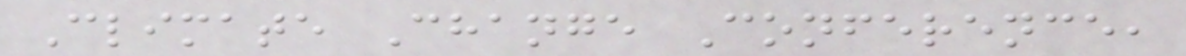Climate Change Conference,
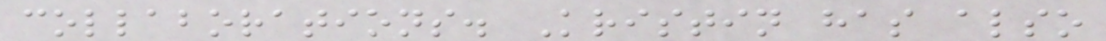collaborations. Kristin has also
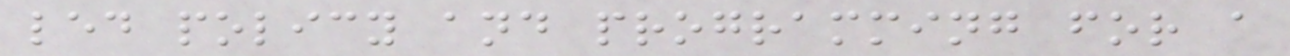led policy and programming for a
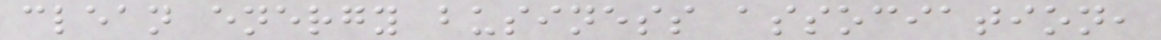clean energy business association,
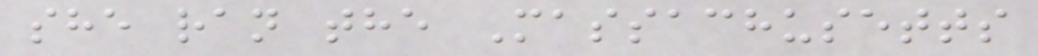she ran the Massachusetts
